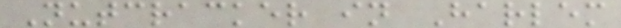Nutcracker in Harlem
